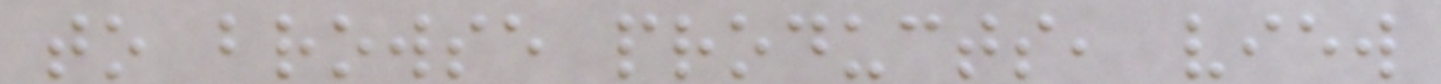to browse products, view
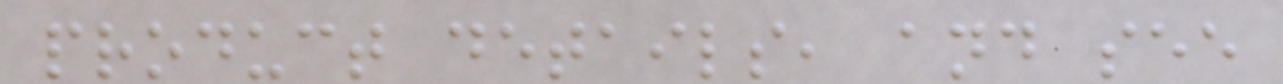product details, and see
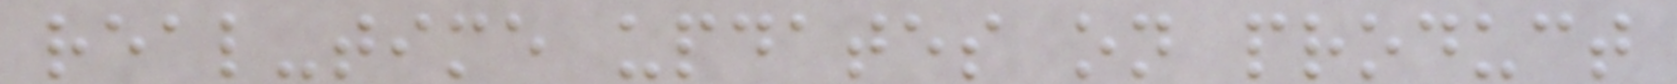real-time updates on product
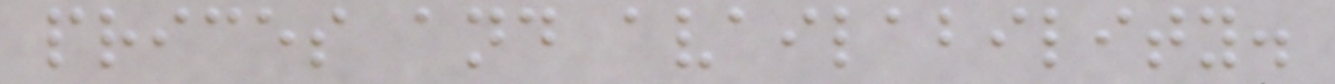prices and availability.
